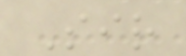Sir
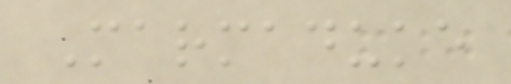Marmaduke
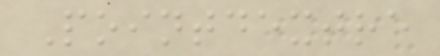Pointdextre
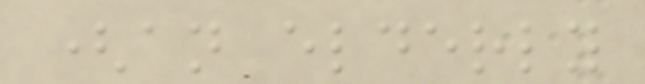(an elderly
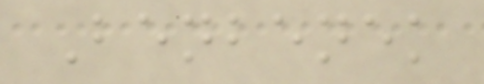Benbenek
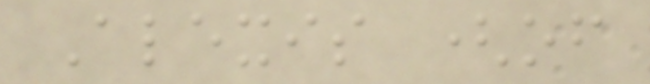Alexis (of
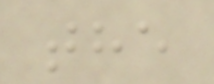the
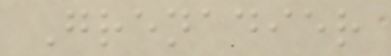Grenadier
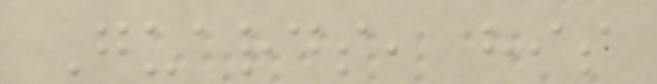Guards, his
